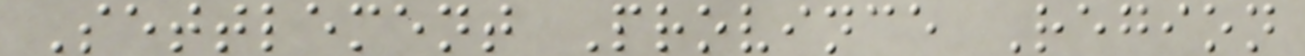Settlement Province Region
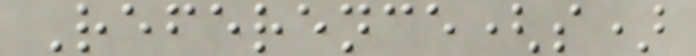Reference(s)
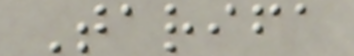Tarifa
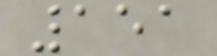151
